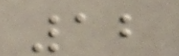12
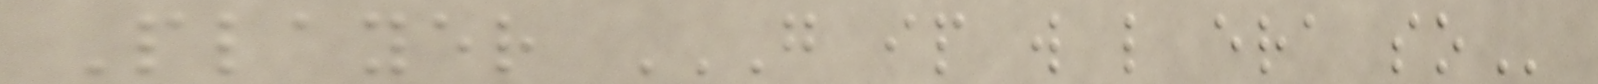Player G IP W L ERA SO
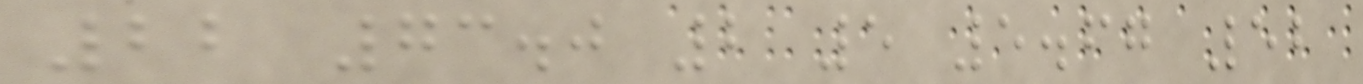22 73.0 2 5 5.67 52
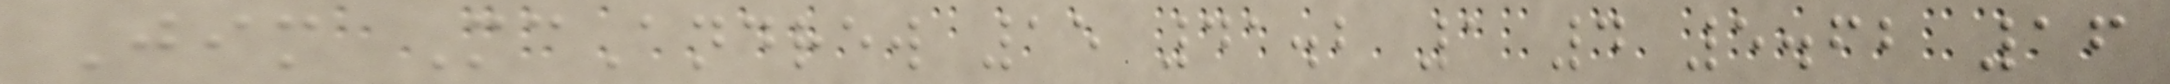Jim McAndrew 15 41.2 1 4 5.62 16
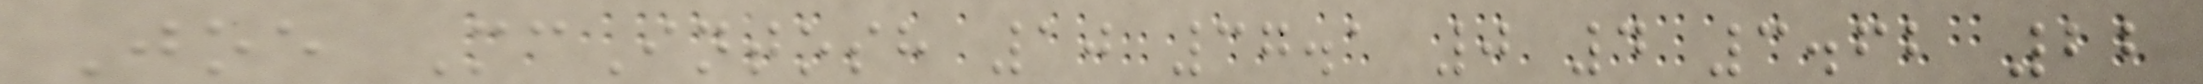Joe McIntosh 10 37.1 0 4 3.62 22
